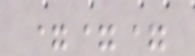===
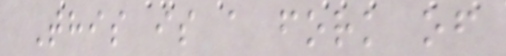This is a fork of
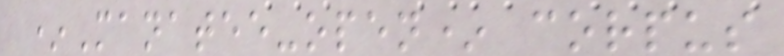*Manatee-open* corpus
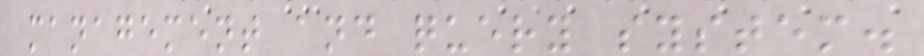management and query system.
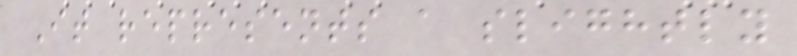It represents a slightly
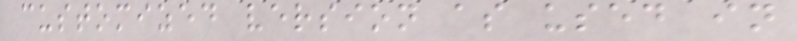customized version as used in
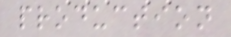production
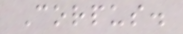Corpus.
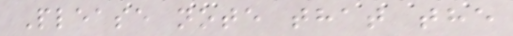Please note that the
